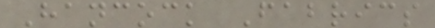Hancock Fabrics
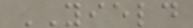YIELD
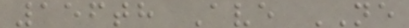156th Ave NE
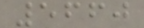5660
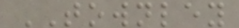TOWNLEY
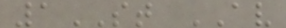1ST AV
